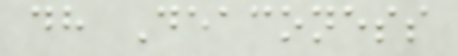dh Deaconess
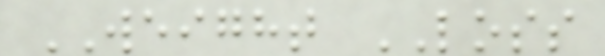WEIGHT LOSS
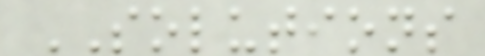SOLUTIONS
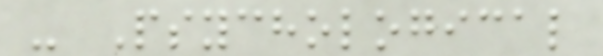- Psychological
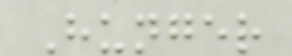Hunger
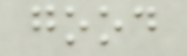good
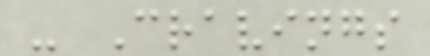- Cravings
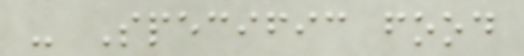- Specific food
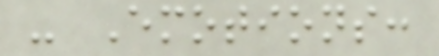- Emotions:
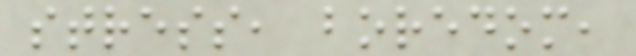stress, boredom,
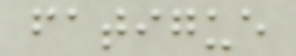fatigue
